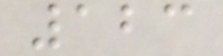123
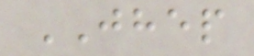JHEP
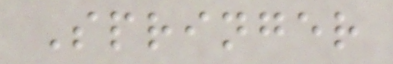Springer
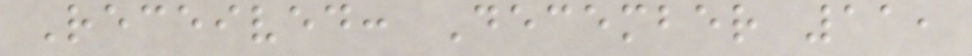Received: December 11,
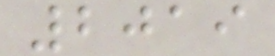2019
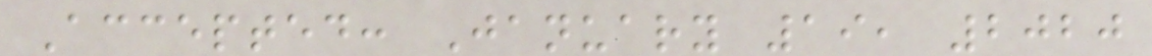Accepted: January 19, 2020
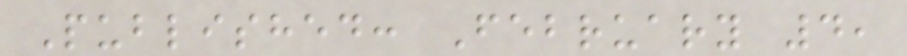Published: February 4,
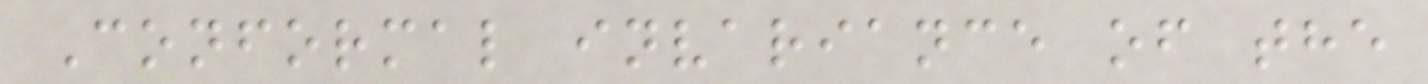Conformal invariance of the
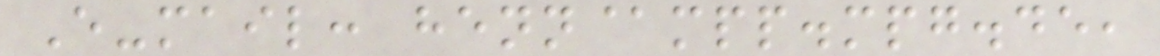E-mail: henn@mpp.mpg.de,
